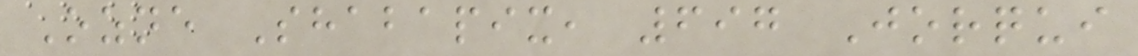Ozne Shabapix, 697 Jorqui
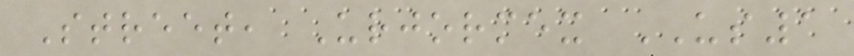Street, Urjormex US1
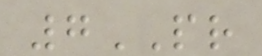7PR
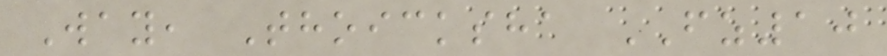Way, Thoicksha FZ10
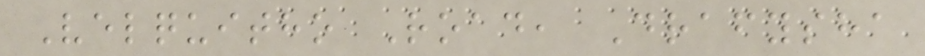Velquitho Road, Drafysha
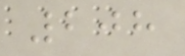208
